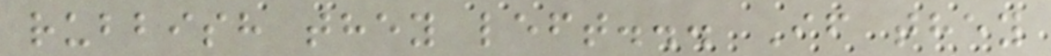rubbish they left... If they
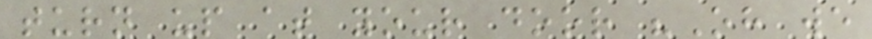turn up at your door "Oh we
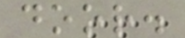door.
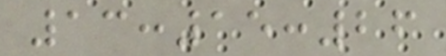13:15:26
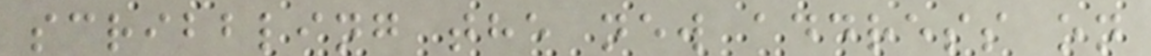scribbling the new address on
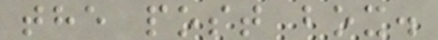the post box.
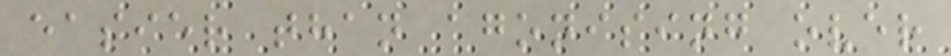easier than agonising over
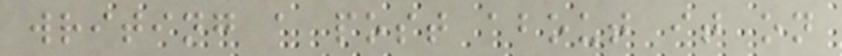writing a post about it on
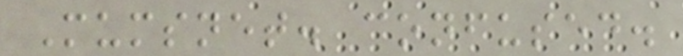Mumsnet. confused.
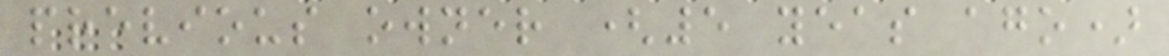previous owner (5 yeas ago)
